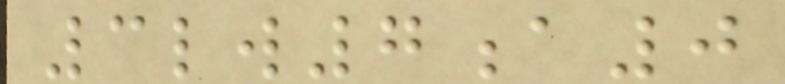3lw7a0
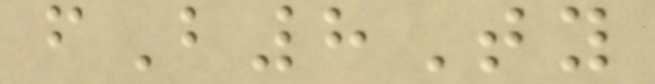fB8Ty
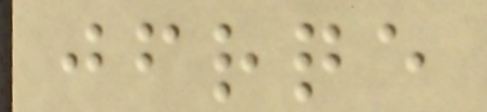jfrqe
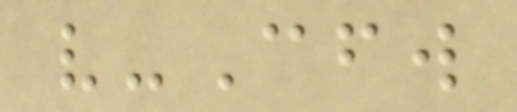v-Cfw
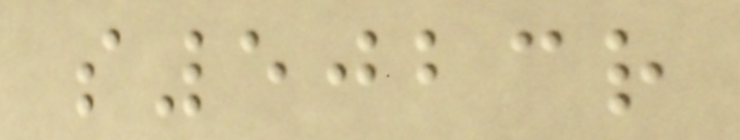s5023r
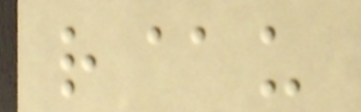r@u
